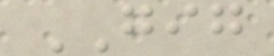GIG
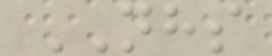NHS
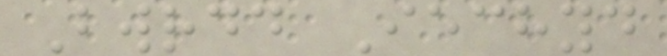Bwrdd Iechyd
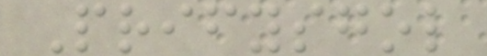Prifysgol
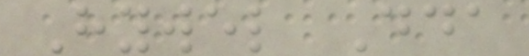Hywel Dda
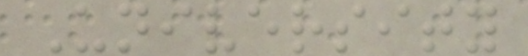University
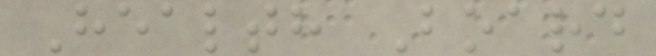Health Board
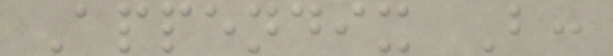Appendix B:
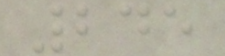245
